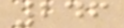246
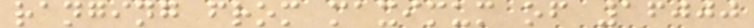ranging from maximum of 16000
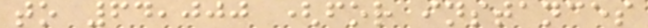to 64,000 (for instances
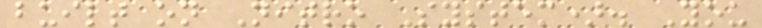built on Nitro System). You
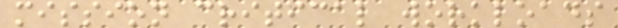mission critical workloads
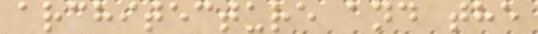architecture and the
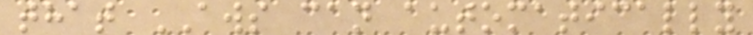that AWS can automatically
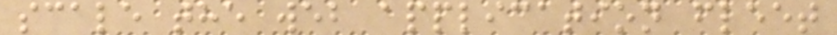scale the web application fleet
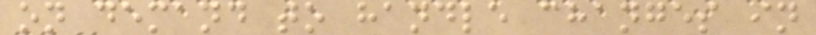on demand to handle changes in
